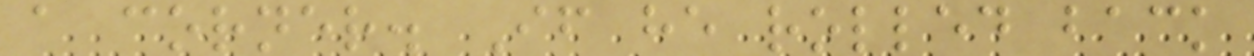a corner. If he rolled back
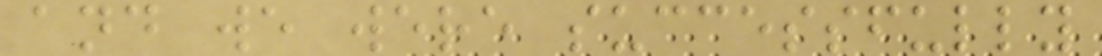and we were successfully
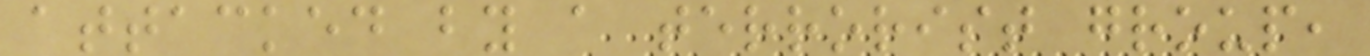attacked by a terrorist group,
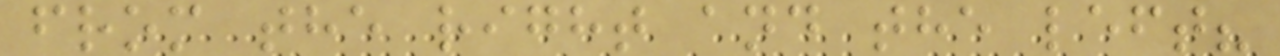from the right and the left?
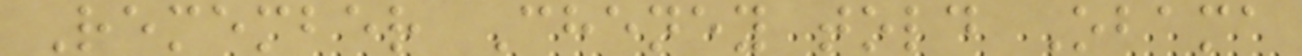Remember Cheney told Obama
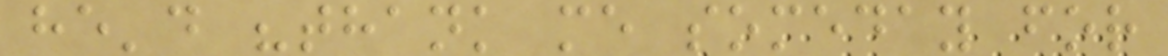he'd "thank me someday for
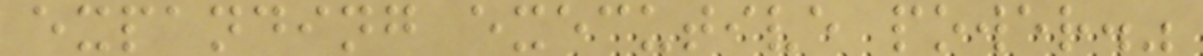expanding executive power."
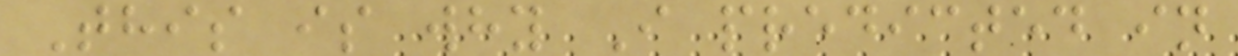This is why I predicted in
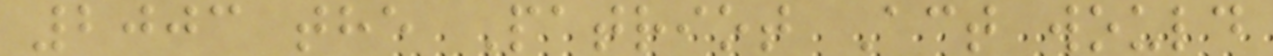2003 the Patriot Act would
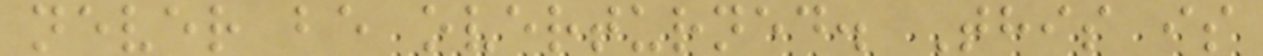never be overturned. This is
